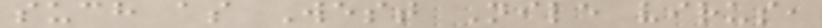such as West Nile virus,
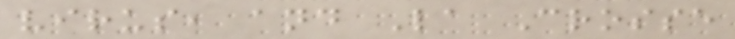virus, and La Crosse
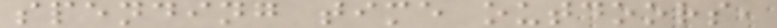spending time outdoors,
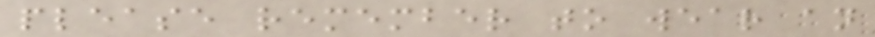please remember to wear an
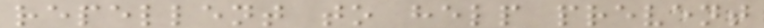repellent to help prevent
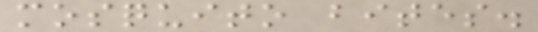mosquito bites.
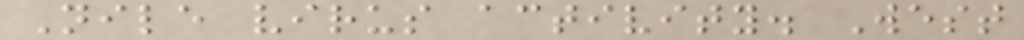Nile virus activity. West
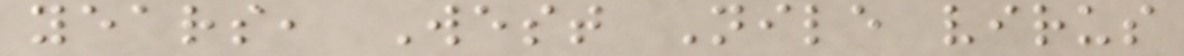years, West Nile virus
